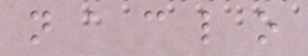n a c l o
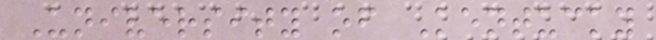University of Kentucky
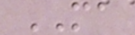MA
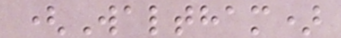(Waltham)
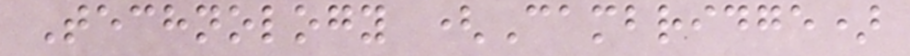Technology (Cambridge)
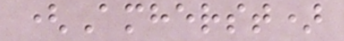(Amherst)
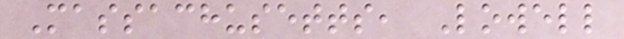Massachusetts, Lowell
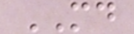MD
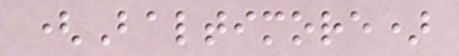(Baltimore)
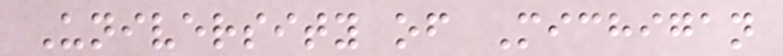University of Michigan
